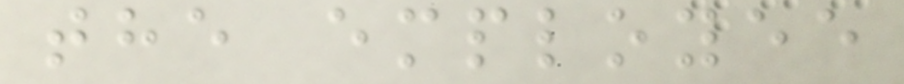the employee
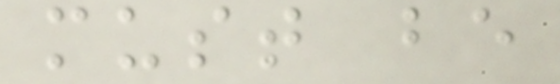must be
